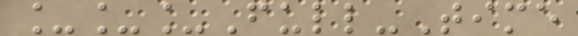___Full-Time
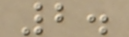2.
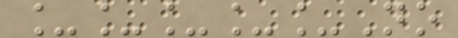_____No
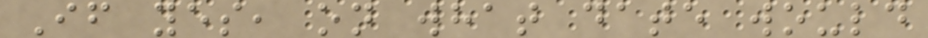If yes, on what date would
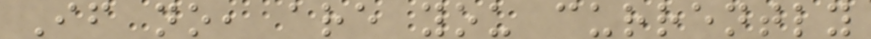If no, are you currently
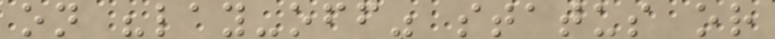on "lay-off" status or
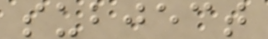subject
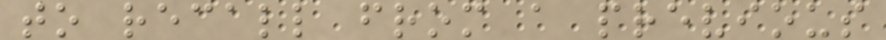to recall from a previous
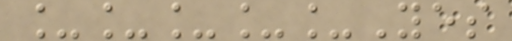_____Yes
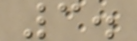3.
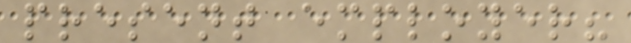present employer?
